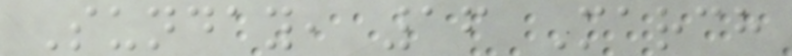Sunday, 16 March
